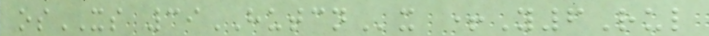osXS 39HUTCNx +Y6Rul
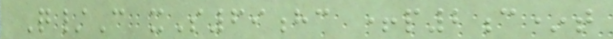Q/C xS69hc +p2c*t
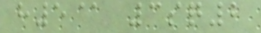h5@ 3sq2
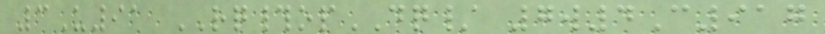3U91 RQ#opDQ/ 7w4C917
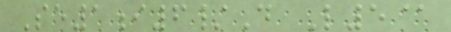Se1i6/D L5@
